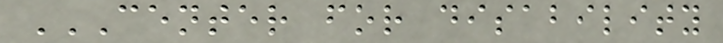CENTER FOR DISABILITY
